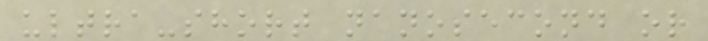ultra-short nanosecond or
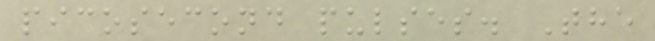picosecond pulses. The
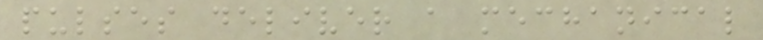pulses deliver a mechanical
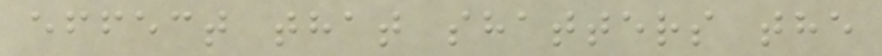effect that shatters the
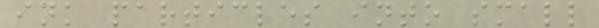ink particles into small
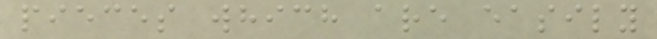pieces which are easily
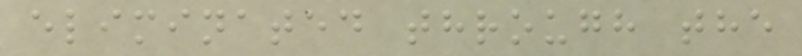eliminated through the
